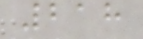218
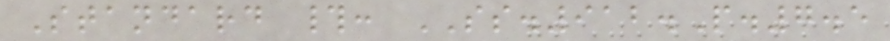Standard #: SS.912.P.7.5
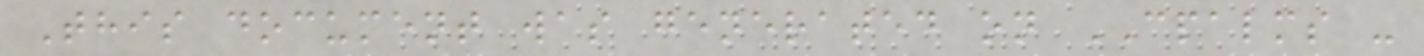This document was generated on CPALMS -
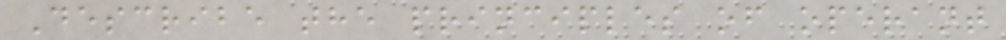Describe the principles of operant
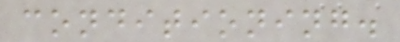conditioning.
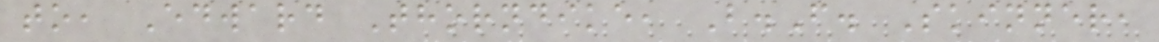to, Edward Thorndike, B.F. Skinner,
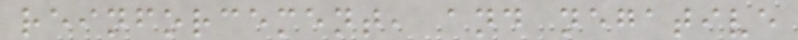reinforcement, and negative
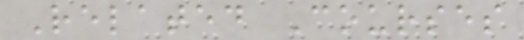Related Courses
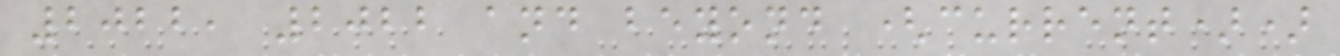2022, 2022 and beyond (current))
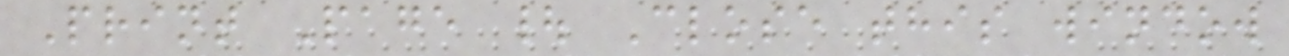Print Page | Close this window
